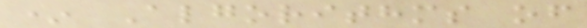* Algorithms of
